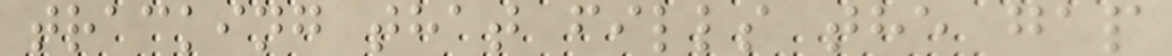tracking that fills the gap
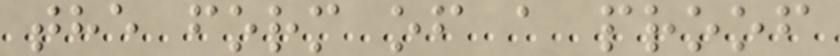the form of a proof
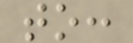to:
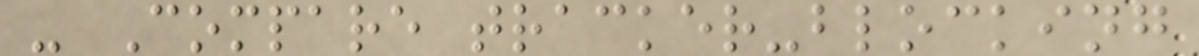- Compare tracker-blocking
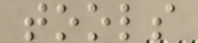tools
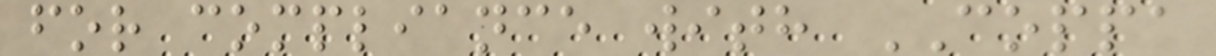for compliance with COPPA
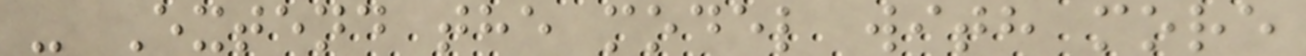- Extend the model with more
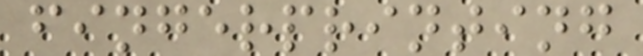fingerprinting
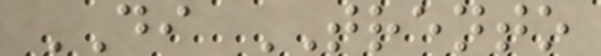DI TRENTO
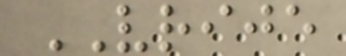VRIJE
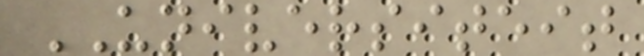UNIVERSITEIT
